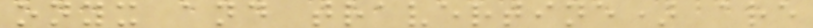onyx and travertine) are
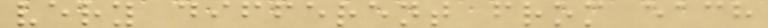very different from each
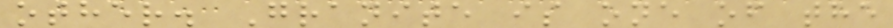other. Granite is one of the
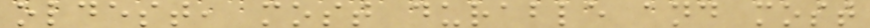oldest, most durable and most
